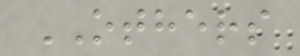OTHERS
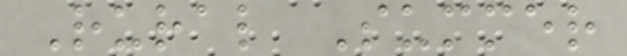Rural Summer
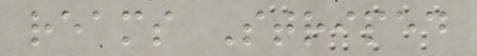reams Striped
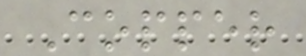Copper
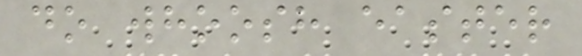do whoosh easter
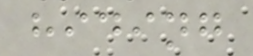hiding
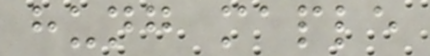hung maple
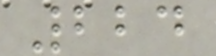224
